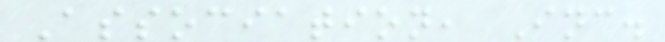Association, Inc.
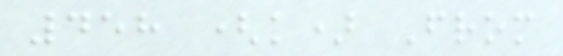458 (k) From
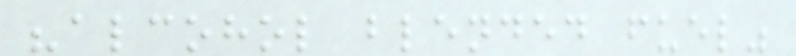"alcohol blended fuel"
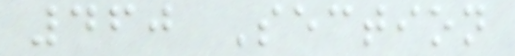460 Section
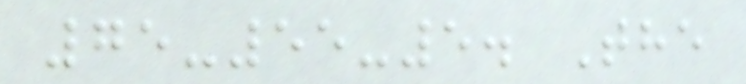75-55-5. The
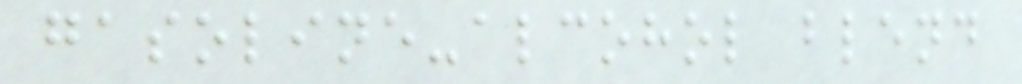gasoline-alcohol blend
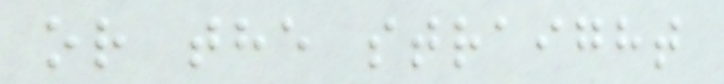or the straight
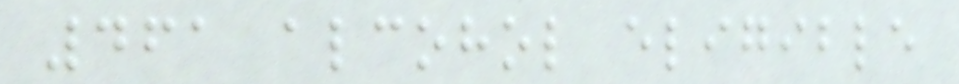461 alcohol eligible
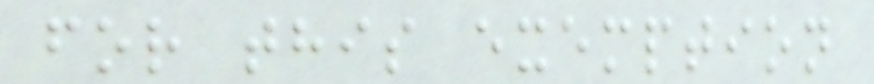for this exemption
